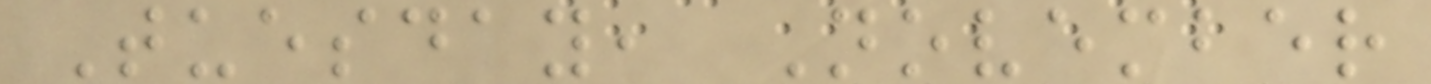Tuesday, November
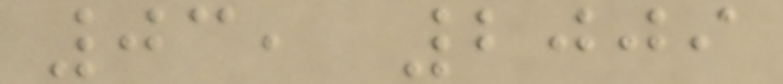03, 2009
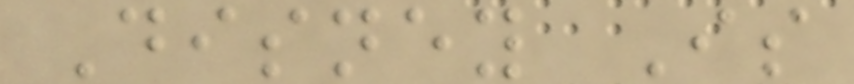Disney Is
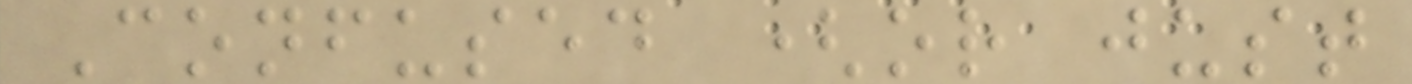Confused (or just
